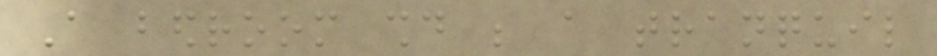A bedroom should be a tranquil
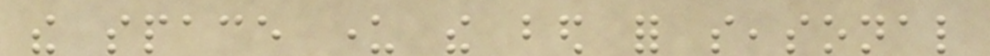the space under the bed for seasonal
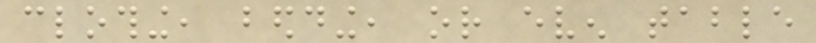clothing, bedding, or even table
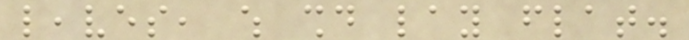leaves, which should lay flat.
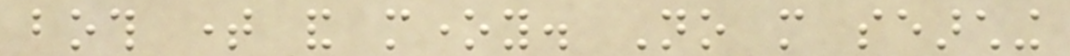both time and money. No more searching
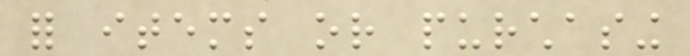for items or purchasing
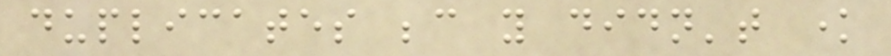duplicates because you didn't know
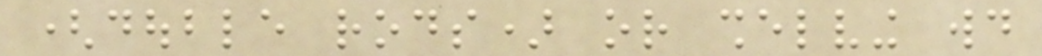(double rods) or shelving would
